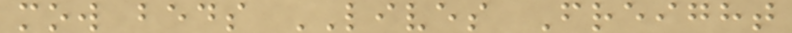mow beds LIVES Freight
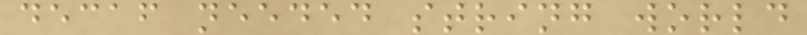decaf needed string world
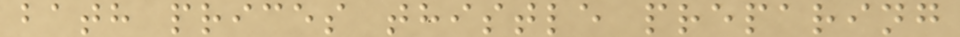bath prices thistle preparing
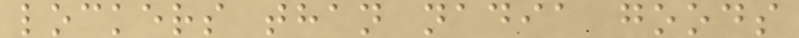lockers than nadia goods
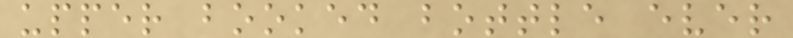upper booked bottle ever
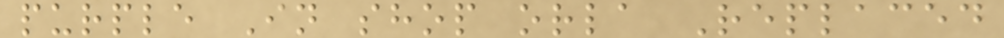purple In shop orla Replaced
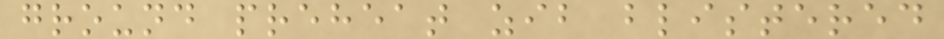ground preheat zib blistered
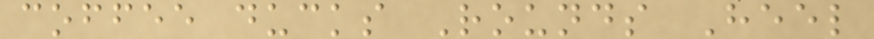coffee ducks Rounds Heel
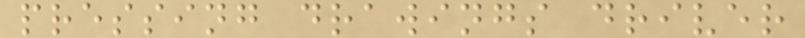pressing drawings driver
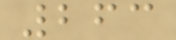263
